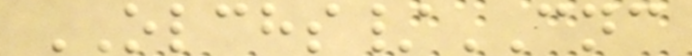OLCHS/CNC
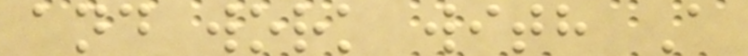and work with A
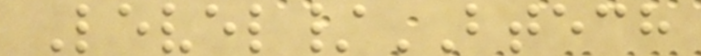Level/BTECH
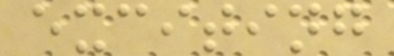exciting
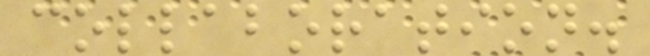collaboration.
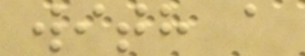with a
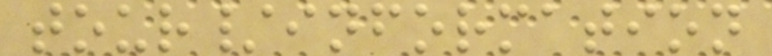tour/information
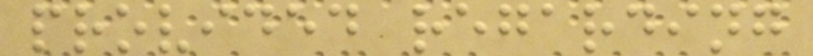provided regarding
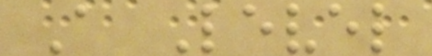A Level
